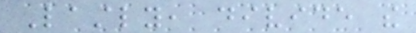Lastly, divide the
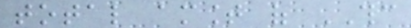total amount of THC
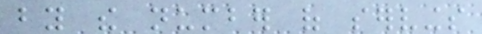by the number of servings
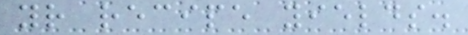your recipe yields.
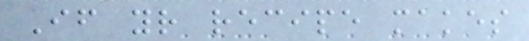If your recipe makes
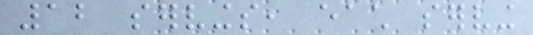12 servings, each serving
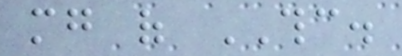mg of THC.
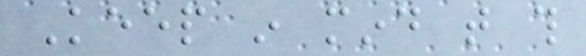Keep in mind that this
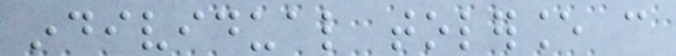individual tolerance can
